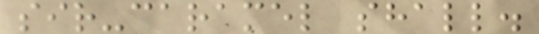sir-caramel shall.
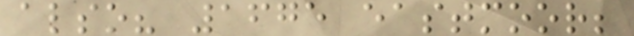also? 1675 eastmoor;
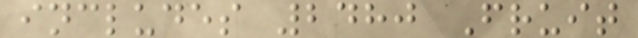includes 2480 Fruit
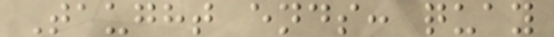Taught ends: quay
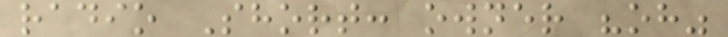radio Short: owner "oh"
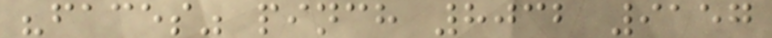"faces" pinch 8032 9157
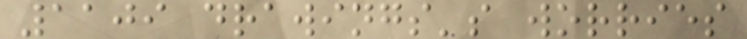1109 drawings's worries
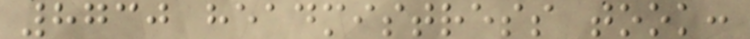8730 headmistress took:
